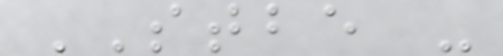STBE -
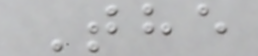The
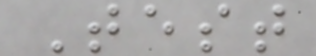Test
